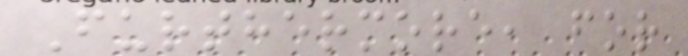Furthermore, for
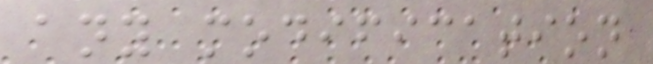any modification
